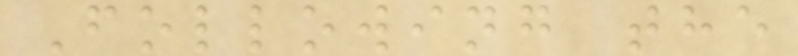Following the
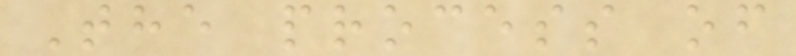The process of
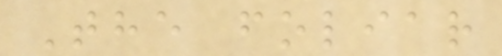The foliar
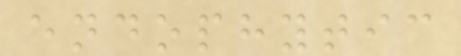endophytic
